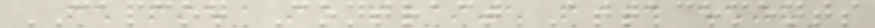CAPCOG Contract Attachments
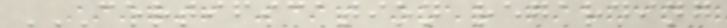CERTIFICATION REGARDING
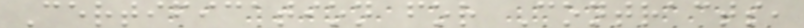Certification for Contracts,
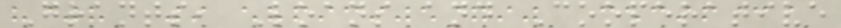Grants, Loans and Cooperative
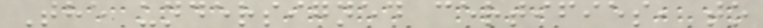The undersigned certifies, to
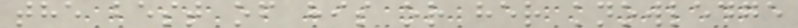the best of his or her knowledge
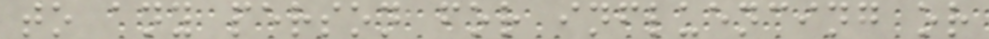to any person for influencing or
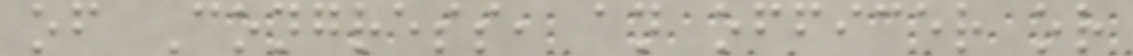of Congress, an officer or
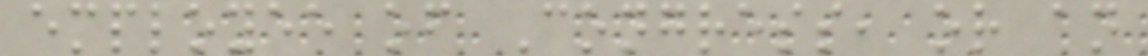employee of Congress, or an
